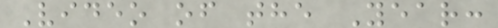Video of the Year:
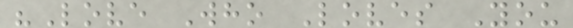"Love Who Loves You
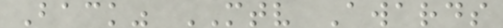Back" MTV Awards
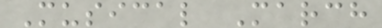Musical March
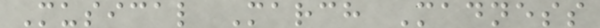Musical March Madness
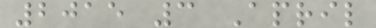2015 3 April
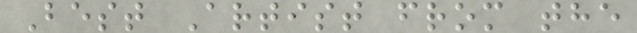Best Artist from the
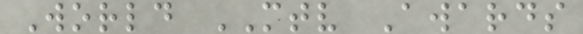World MTV Awards
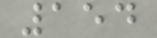154
